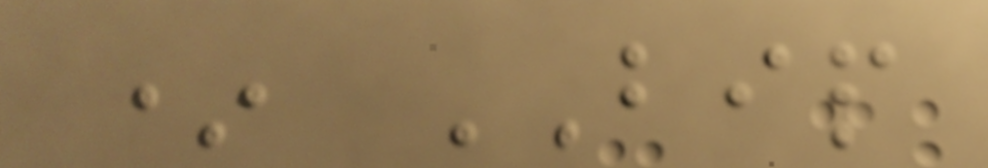* BIP
